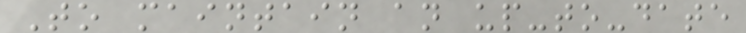To maintain an up-to-date
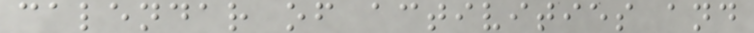calendar of activities and
